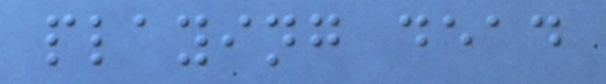playing dead
